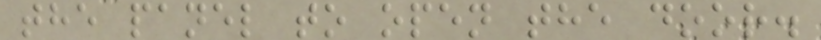the panel to open the door.
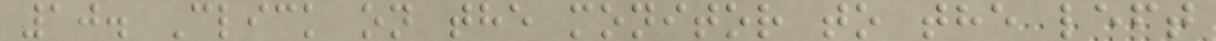10. Click on the monitor to the left
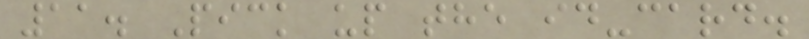11. Pick up the id-card.
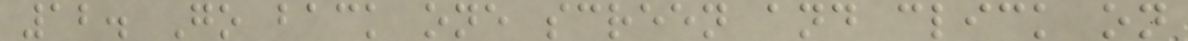12. Go back one screen and click on
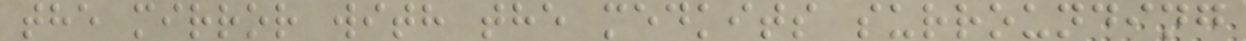the mirror with the medkits surrounding
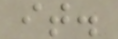it.
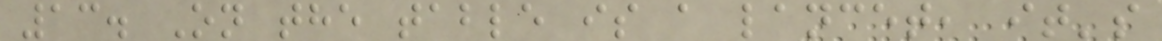13. On the table is a lancet, it's
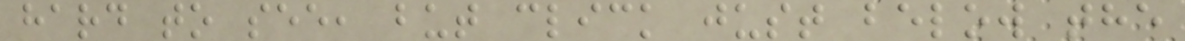hard to see, but click just below the
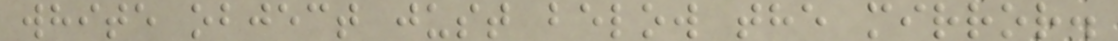white object just below the mirror.
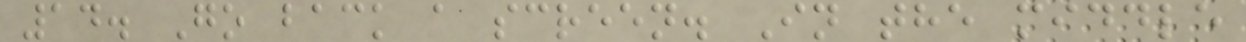14. Go back a screen. In the middle
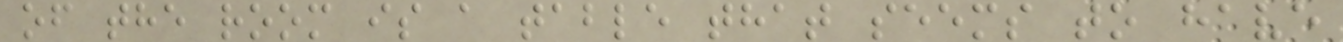of the room is a table that seems to have
